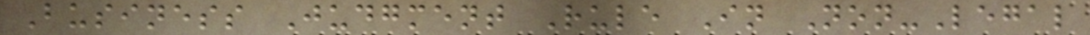Business Judgment Rule In Non-Legal
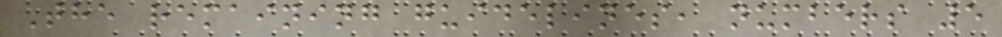The remaining guidelines, numbers 5
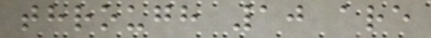through 10 are
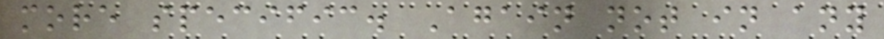more specific. Again not in any
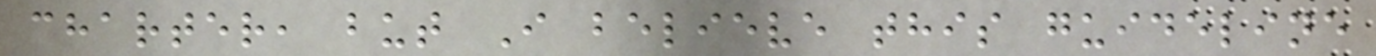charter, but I believe this guideline
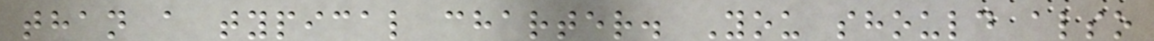than a typical charter. You should also
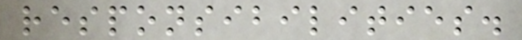responsibilities.
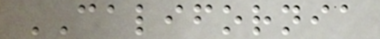CALIFORNIA
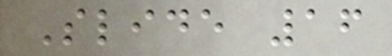Slide 16
